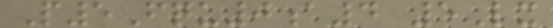P5Fqu0a4 5Lx
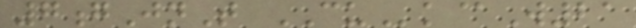7gJnT CUk@W21
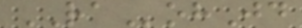RAohJd
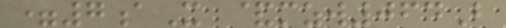=7aX &mzw064B
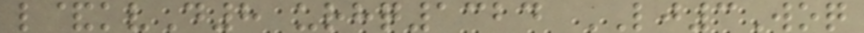l&kvD8 urhq1324 LJ3Woq
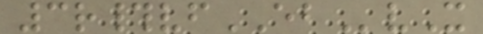3r#vfEBvX
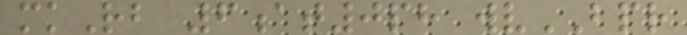mkRb 6at0ph wvBPR
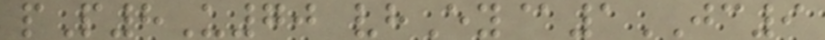pP8U70 vhEy@1JC9
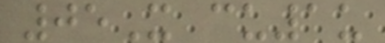05X cu1u
